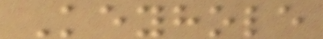Keyhole
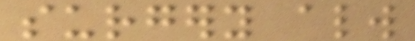surgery always
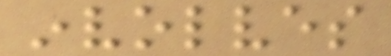involves
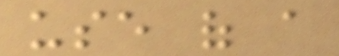use of a
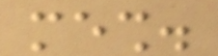mesh.
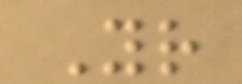Your
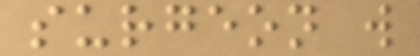surgeon will
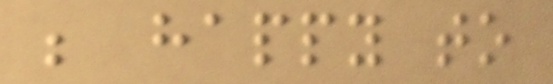be happy to
